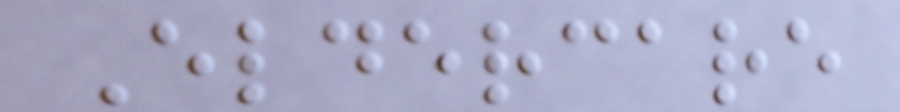Eldercare
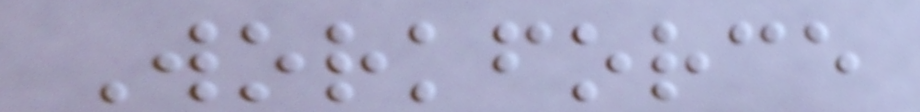Workforce
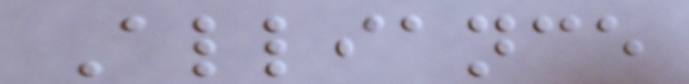Alliance
